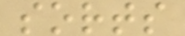sorts
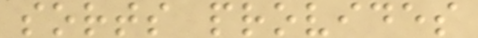sorts provides
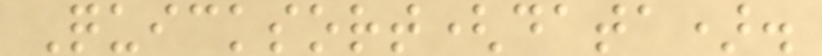Quicksort(data).
